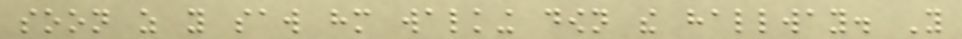soon as you saw him walking down the hallway. You
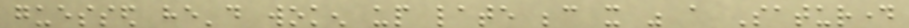guessed he'd woken up late because it was a Saturday
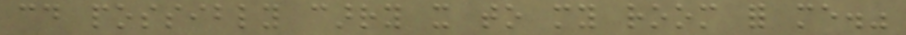could possibly carry it to my room for me."
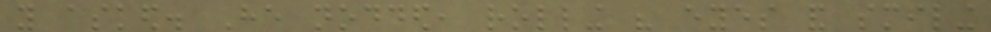you asked. He nodded, rolling his eyes and smiling
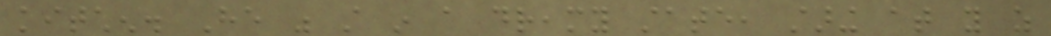kitchen. He was still in a dreamy state, staring at you as
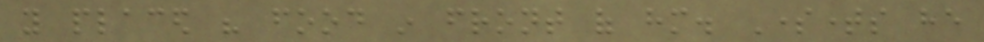you placed his food in front of him. Sometimes he
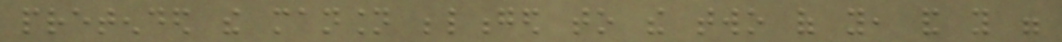pretended the mansion belonged to the two of you, and you were
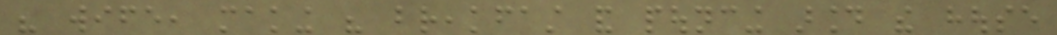his wife, making his breakfast and pouncing around the house
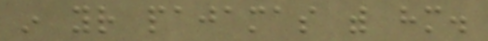in your pajamas with him.
